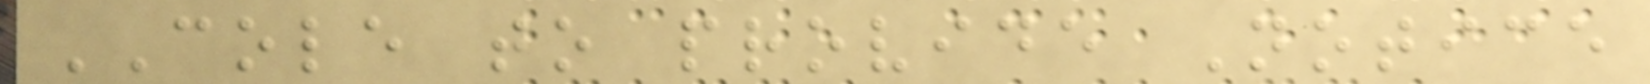COLE to provide Notice
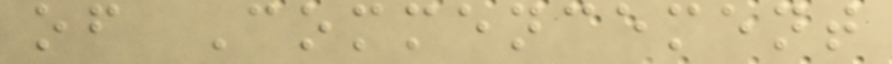of Commencement
